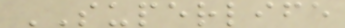SUPERLIFE
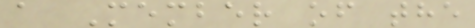a Member of the
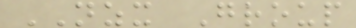NZX Group
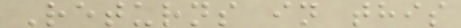Returns in this
